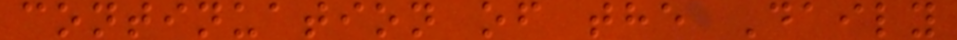continuation of the Daily
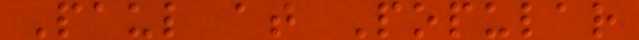Paul at Popular
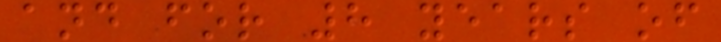and for 8 years of
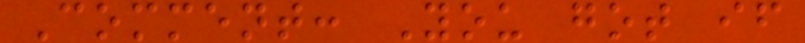Comment: You got if
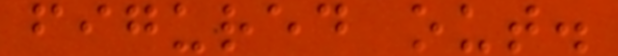figured out.
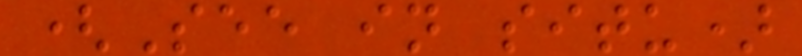(See in situ)
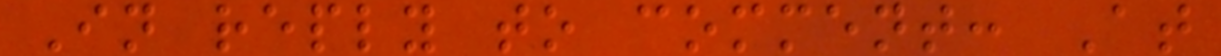In reply to comment: At
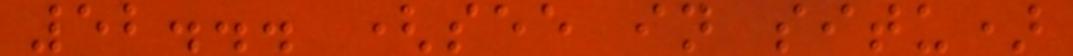52... (see in situ)
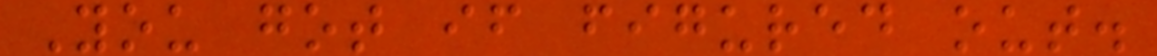You got if figured out.
